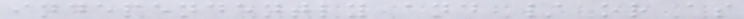independently and / or as
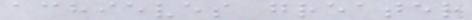achieves greater
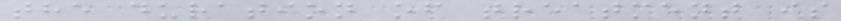the duration of treatment is
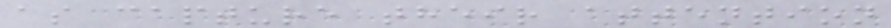as capture their attention
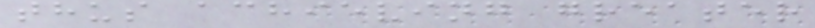thus achieving greater
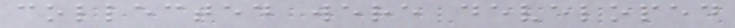collected were developed
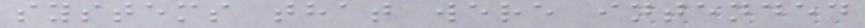systems that were intended
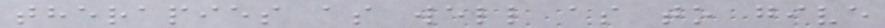therapies as well as to give
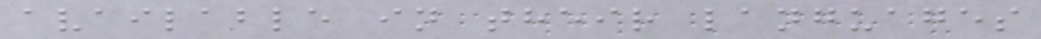available in their languages
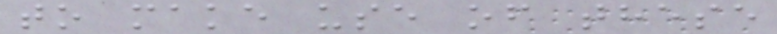to make use of these
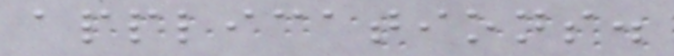applications.
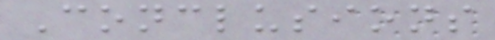Conclusions
